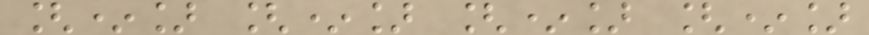[*] [*] [*] [*]
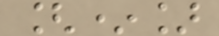[*]
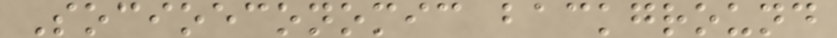Socioeconomic background
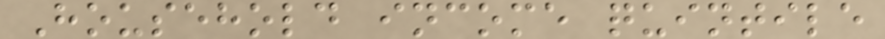Household income quintile
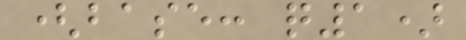(base: q1)
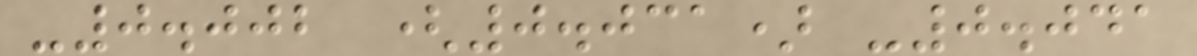-0.002 (0.031) -0.041
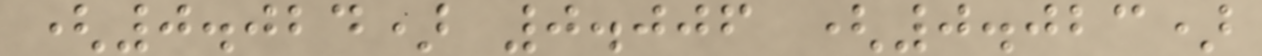(0.024) 0.006 (0.023)
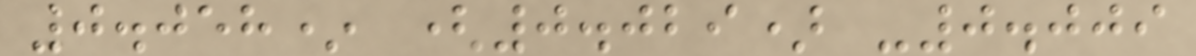0.058* (0.029) -0.009
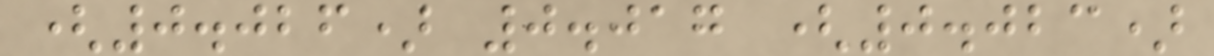(0.026) 0.017 (0.023)
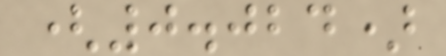(0.024)
